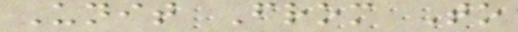Unit From To
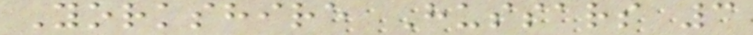Yorkshire Hussars 3
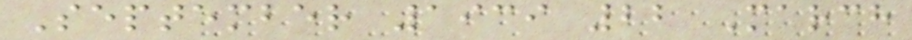September 1939 22 March
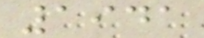1941
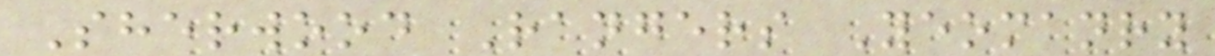Sherwood Rangers Yeomanry
